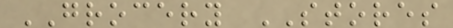GROCERY STORES
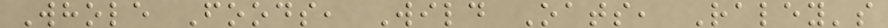Whole Foods, Wild Oats, Raley's
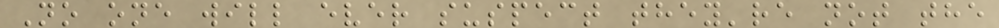No one will ever suspect they're not the
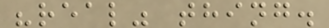"real" thing.
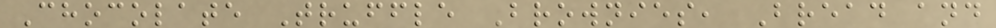Chocolate Truffle Brownies, Bread and
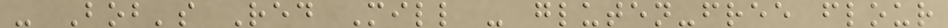- Bob's Red Mill - gluten-free flour
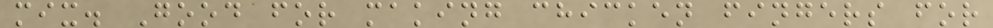mix. Good for making chicken fingers for
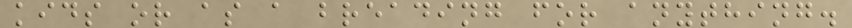kids or as a breading for anything.
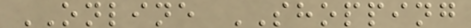ONLINE SHOPPING
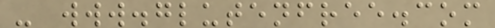- www.glutenfree.com
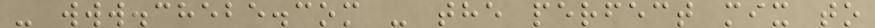- www.chebe.com - the perfect mix to
